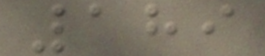189
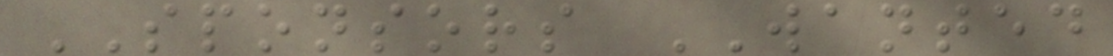SPONSORS WANTED
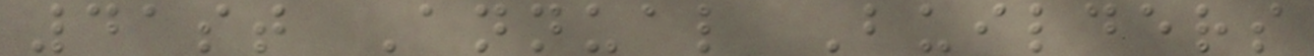41st Annual Builders
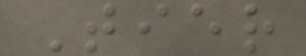Tier
